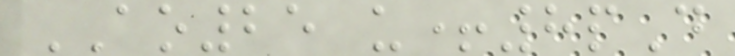AO25 u+8pD
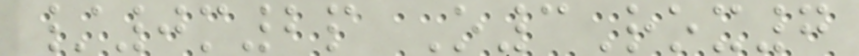/0m2p O3Rox7
